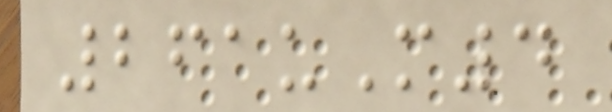261uM4
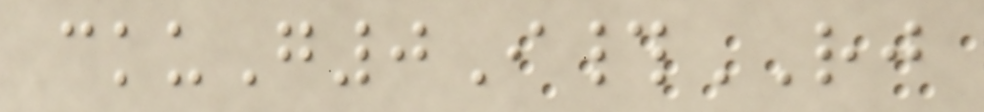ckuG0I#RJ
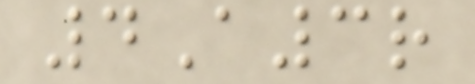4A3r
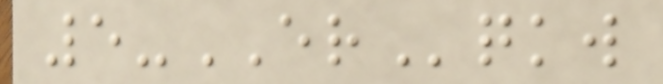5-ERqkw
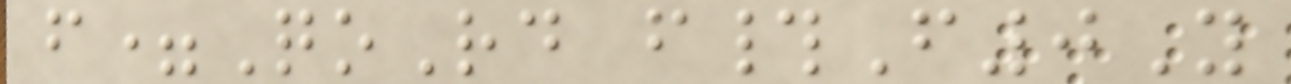f=QoRd f#F0Y
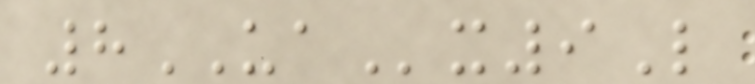8UAx9L
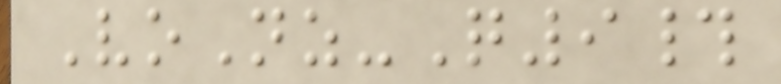VoNz-Q9#
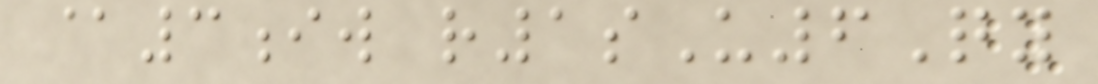@3iw r1sU6Qy
